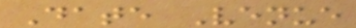Date Venue
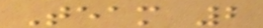Team 2
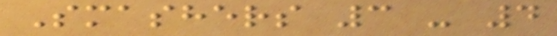Smashers 3 - 4
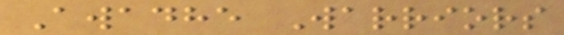Awadhe Warriors
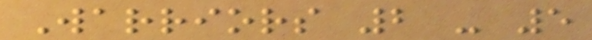Warriors 2 - 5
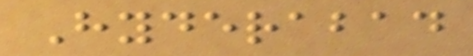Hyderabad
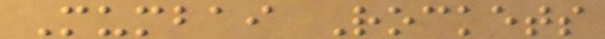Mumbai Rockets
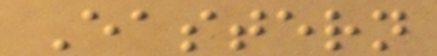Eastern
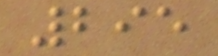295
